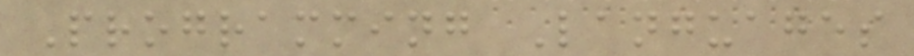Programming Languages
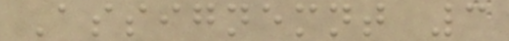Assignemnt 3
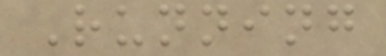Running
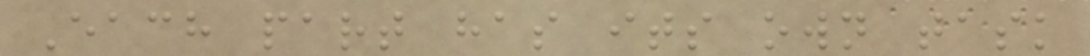Each part has its own task
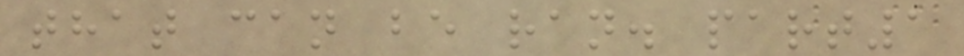that can be ran. part1
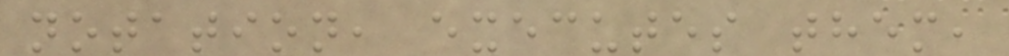notation, executes them,
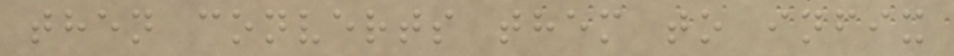then converts them to infix
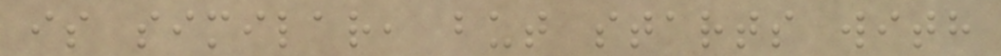is similar, but starts with
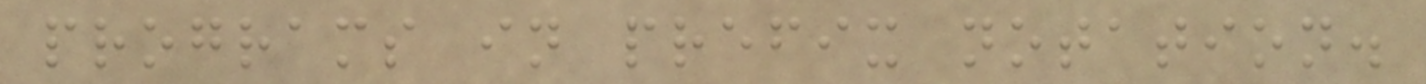programs in prefix notation.
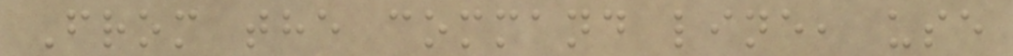From the command line, use
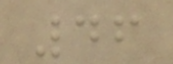46
